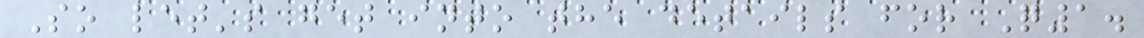So let's get into the details for Q1.
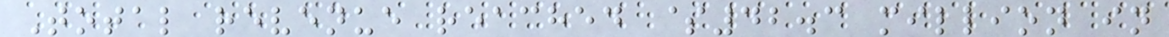Total revenue reached $42.3 million in
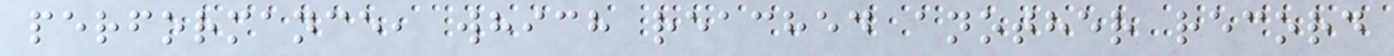performance, which reached another record
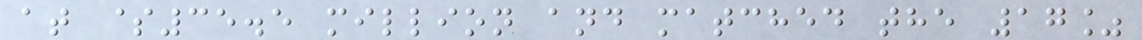at $35.5 million and matched the 17%
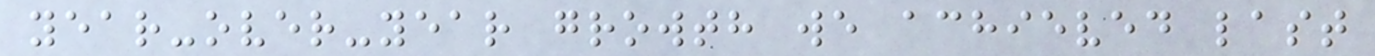year-over-year growth we achieved last
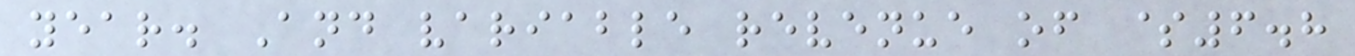year. And variable revenue of $6.8
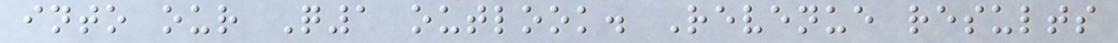into our Q1 outlook. Revenue results
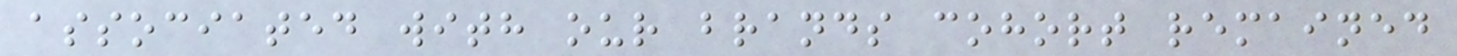associated with our brands cohort remained
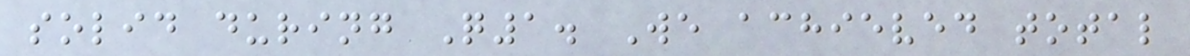solid during Q1. We achieved total
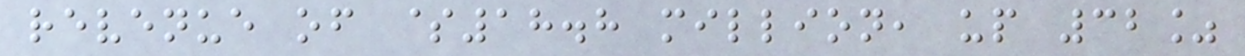revenue of $18.8 million, up 32%
